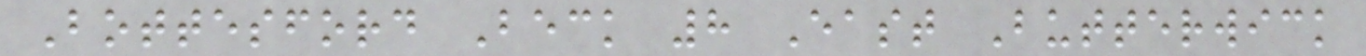Bottesford Beck 8 East Butterwick
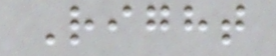Right
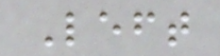Left
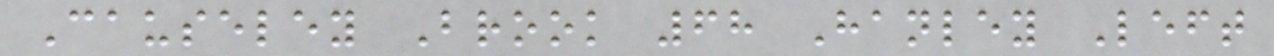Causeley Brook 68 Hanley Left
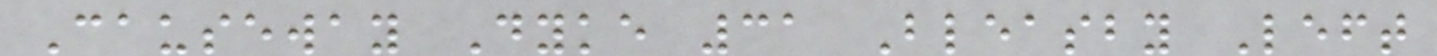Causeway Dyke 31 Bleasby Left
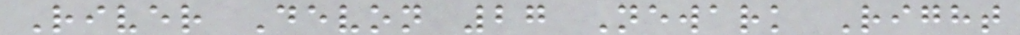River Devon 27 Newark Right
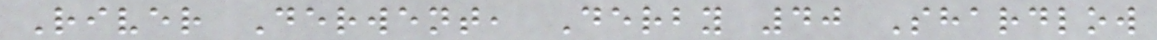River Derwent, Derby 40 Shardlow
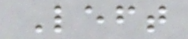Left
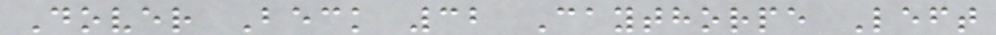Dover Beck 32 Caythorpe Left
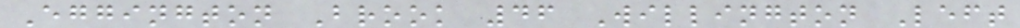Eggington Brook 46 Willington Left
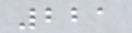221
